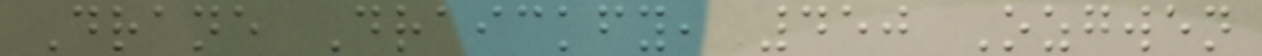Drane Draickfy, 450 Ozgwen
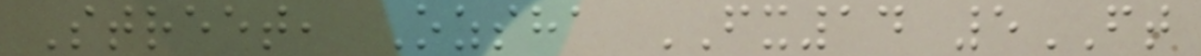Street, Ozsha FX14 5FT
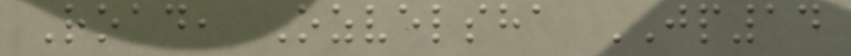Road, Ozvelsha JP14
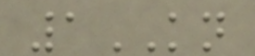1KN
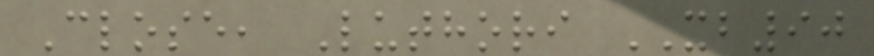Close, Luthori XB90
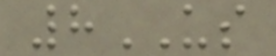8US
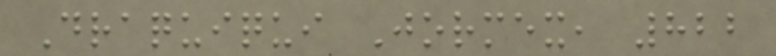Draquiqui Jormex, 822
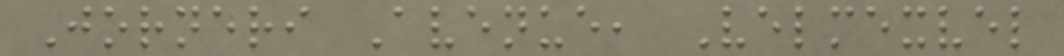Jorneri Avenue, Velmexvel
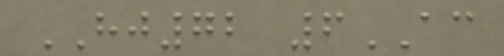HJ72 6AC
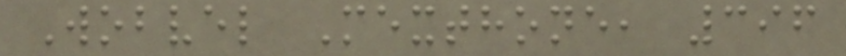Wobvel Mexthone, 396
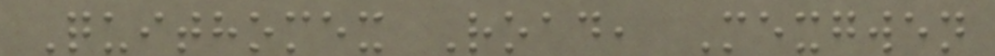Quithomex Road, Mexgwen
